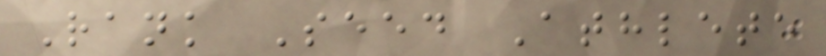Rank Seed Athlete
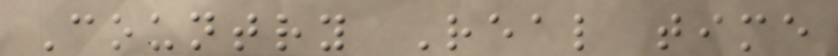Country Real time
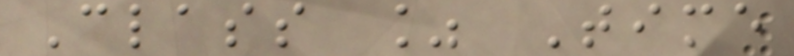Class % Time
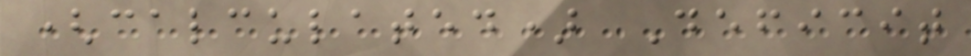(calculated) Deficit
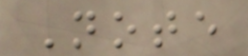Note
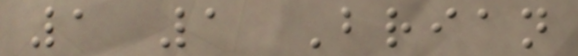1 1 Brian
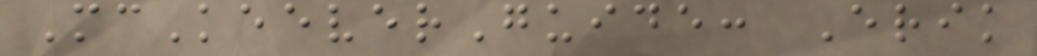McKeeverGuide: Erik
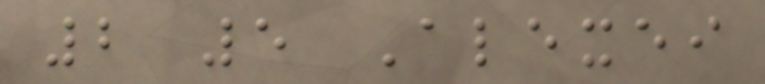2 5 Alexei
